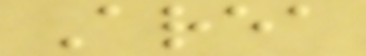Area
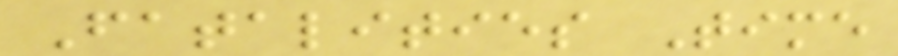Fatalities Time
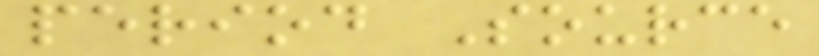period Source
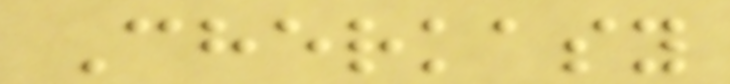Cherkasy
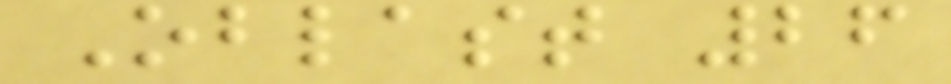Oblast 26
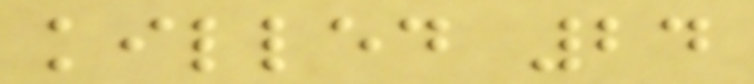killed 24
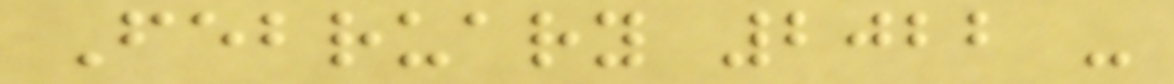February 2022 -
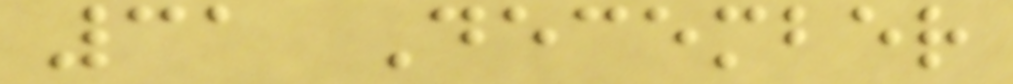31 December
